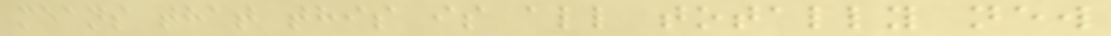means that this is all totally new
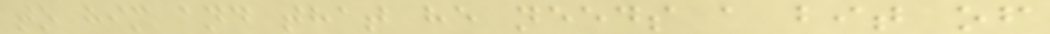to him and that he needs a bit of
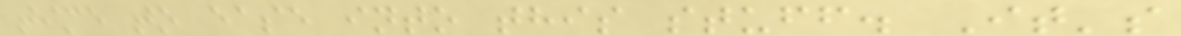time to ease into this stuff. It's
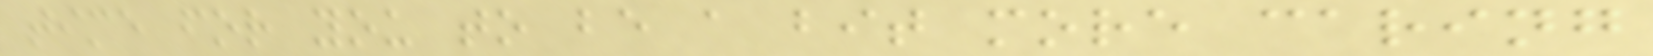time for you to be a bit more caring
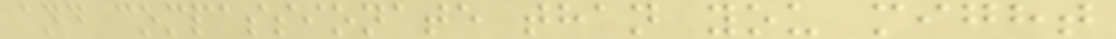and compassionate than you might
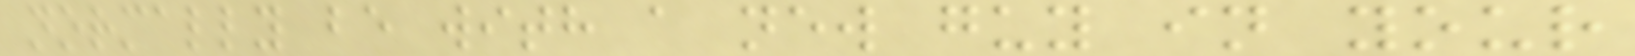normally be with a new guy in your
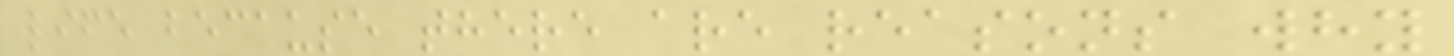life because there are reasons why
